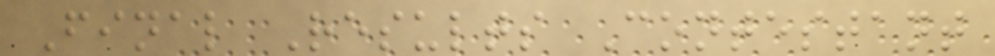Final Results Contestant
